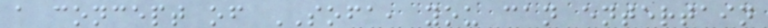a concept of SOFA, you can entertain
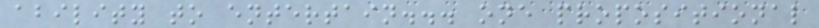ability to entertain... one propositional
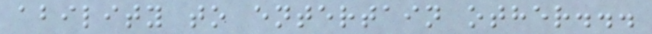ability to entertain other...
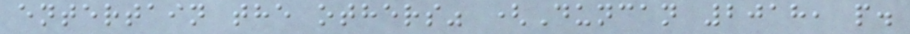entertain the others" (Duncan 2018, p.
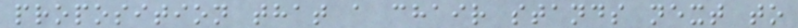proposition that a chair stands next to
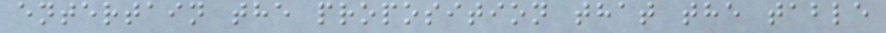entertain the proposition that the table
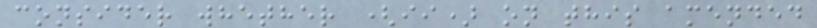consider whether (ii) on this amended
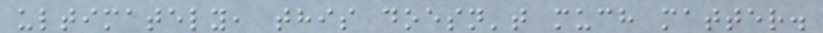ultimately, this doesn't much matter.
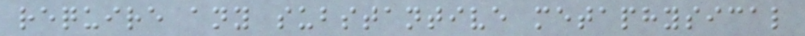require any substantive metaphysical
